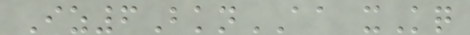Iz6BknAA xKq
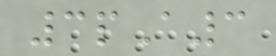3pA3
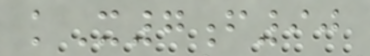kX7f90
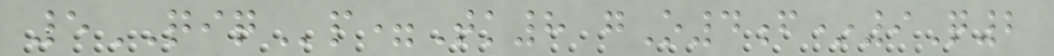5QIQp=Tk8 gO4f*9Q2
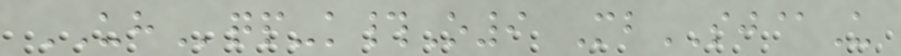UHqp-k#O9 MbSJ@U
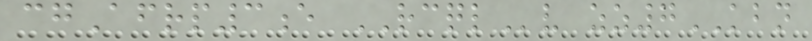cgAfrp3e RCQLv zz7KBN
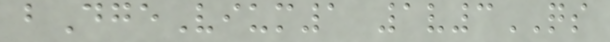bDgeVium1 1v3QS
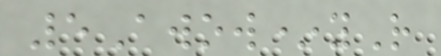5Awow*yR
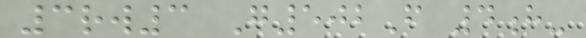3rw3 G502F 4h-
